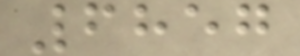6857
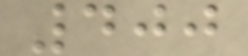400
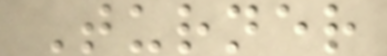Turner
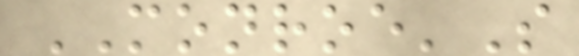MONROE'S
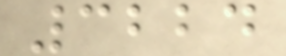3224
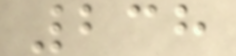238
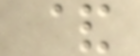&
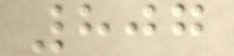807
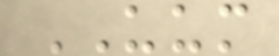UUM
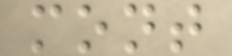mont
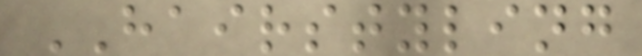HAIRSTYLING
